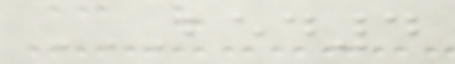BED4
